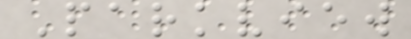Parkview
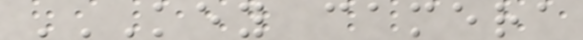KEY CAMERA
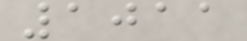1011
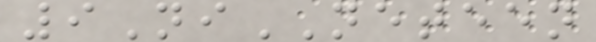9NiNETEEN
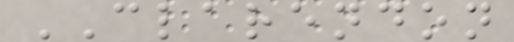CLARENDON
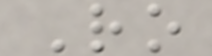Ro
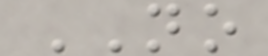NO
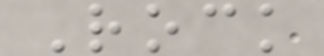Rock
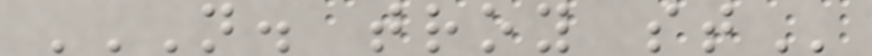N. TROY ST
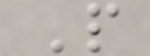P
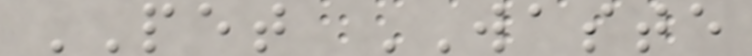PET WASTE
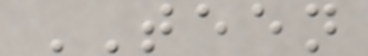TEEN
